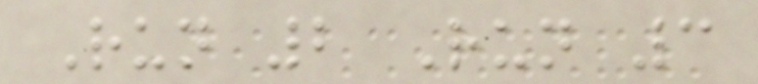Run 2 Run 3
